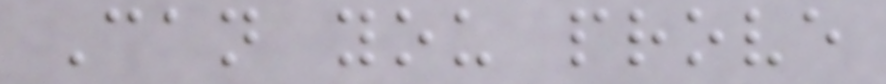Can you prove
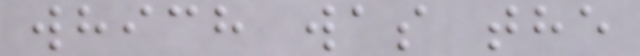which was the
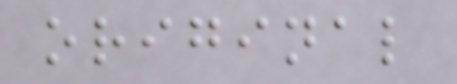original
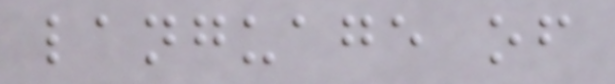language of
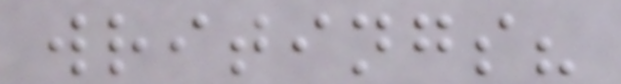writings?
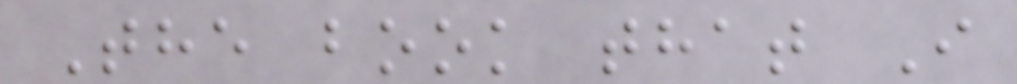The book that I
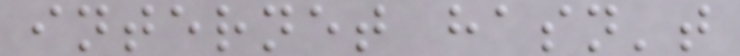internet hasn't
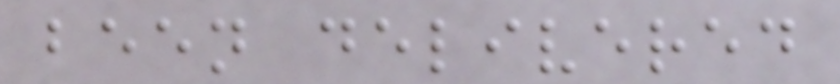been delivered
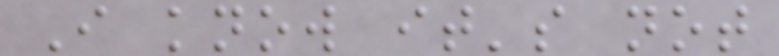I know it's not
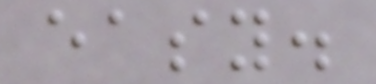easy.
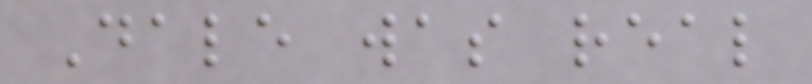Dale was real
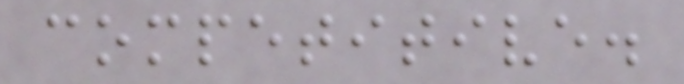competitive.
